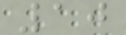10
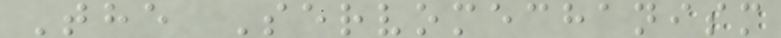The Servomechanism
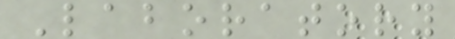Laboratory
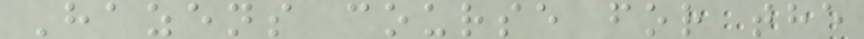Hazens course for the
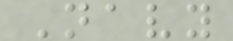Navy
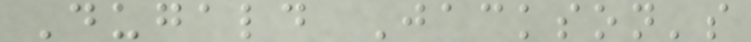Dugald Jackson's
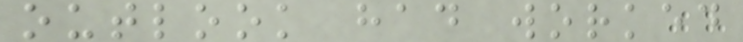outlook had worked
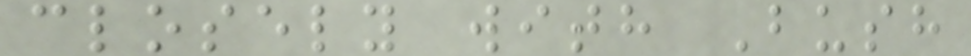closely with Bush
